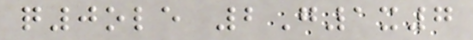q0ole 2G1x7
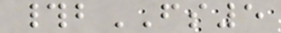#bFS5
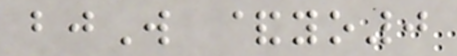bjW &yo0
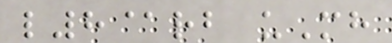l8@rb uMh
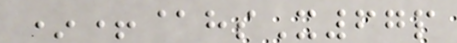*+@hsX67p
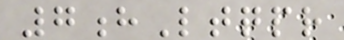7hLtqpr
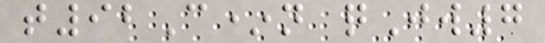t92C*n qJw7
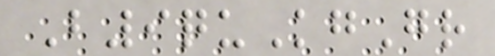B9quKgGr
